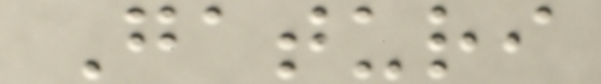Gaturi
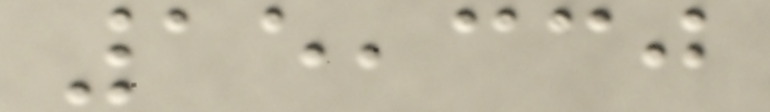15,330
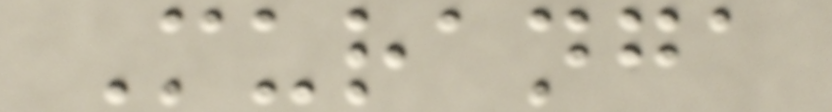Muranga
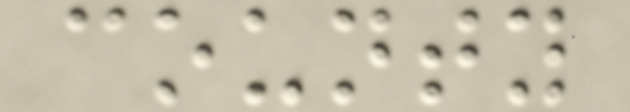county
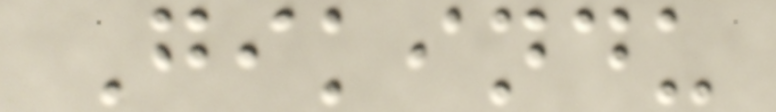Gikindu
